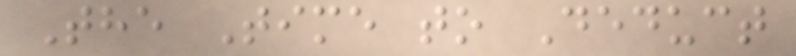The Time to Deduct
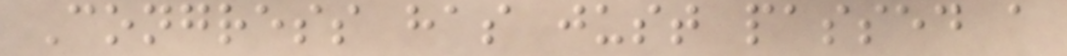Congress has just passed a
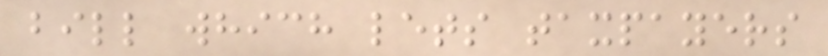bill which lets taxpayers
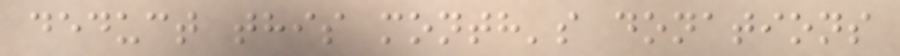deduct this month's donations
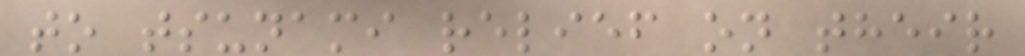to tsunami relief on their
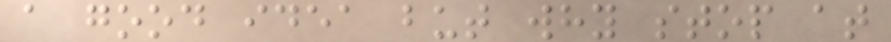a good idea but why stop at
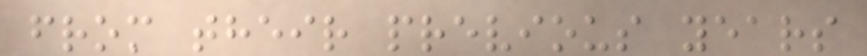from their previous years
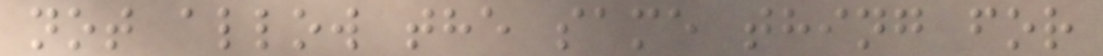not allow the same thing for
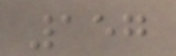157
